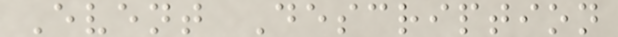Event Description
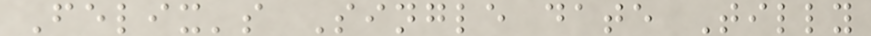Felix's Single date Tilly
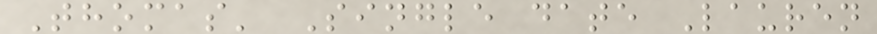Thomas' Single date Lauren
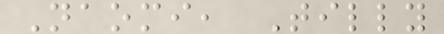Naomi, Tilly
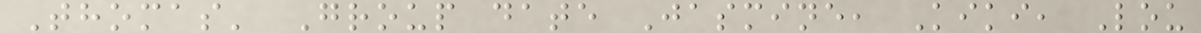Thomas' Group date Jasmine, Kiki, Lou
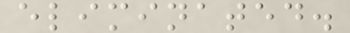eliminated.
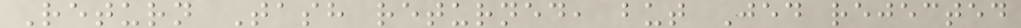Return Tash returned, but Jed rejected
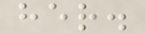her.
